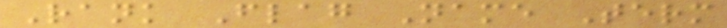Rank Flag Name Term
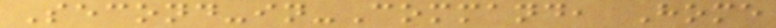Second-in-Command, Home
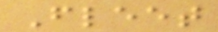Fleet
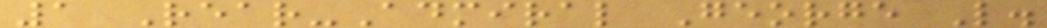1 Rear-Admiral George L.
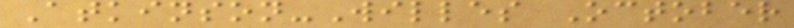Atkinson-Willes October
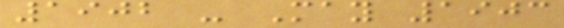1902 - May 1903
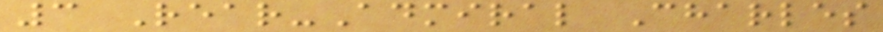3 Rear-Admiral Charles
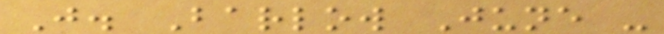J. Barlow June -
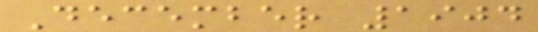December 1904
